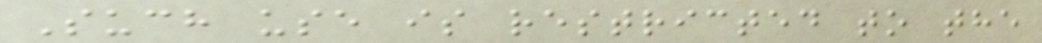Such use is restricted to the
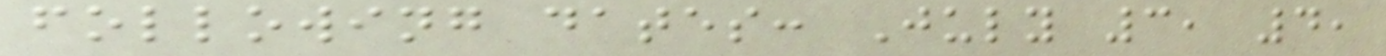following dates: July 3, 4,
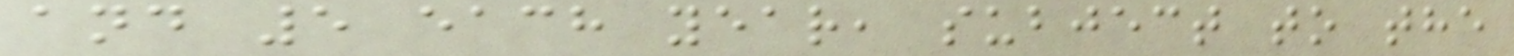and 5 each year, subject to the
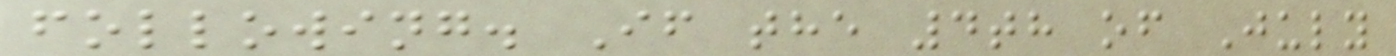following. If the 4th of July
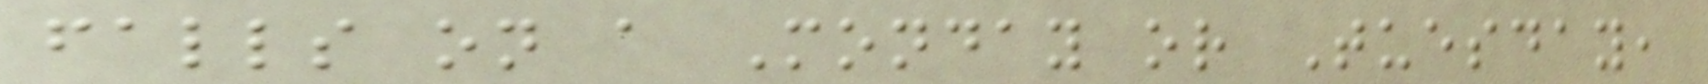falls on a Monday or Tuesday,
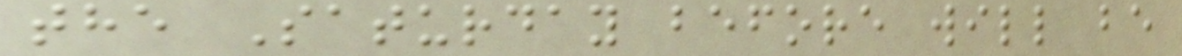the Saturday before will be
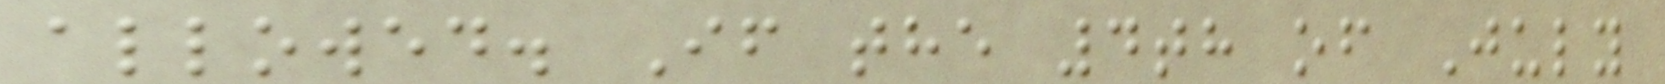allowed. If the 4th of July
